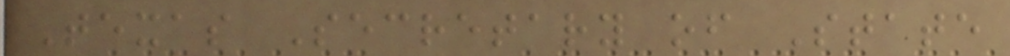Texas Secretary of State
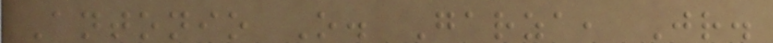Antonio O. Garza, Jr.
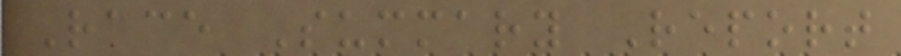Race Summary Report
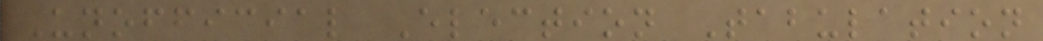Unofficial Election Tabulation
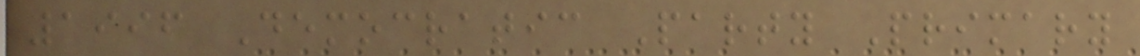1996 Democratic Party Primary
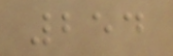254
